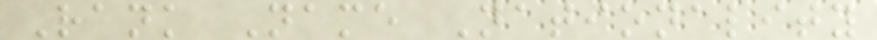Rank Name Nationality
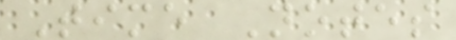Time Notes
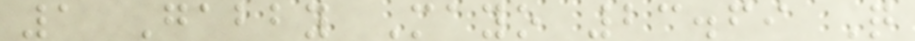1 Gabby Mayo 23.69 Q
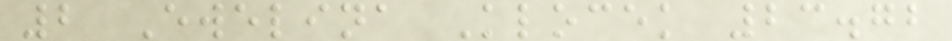2 Ewelina Klocek 23.72
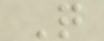Q
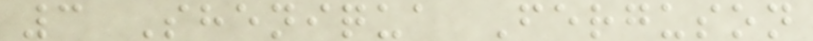3 Sheniqua Ferguson
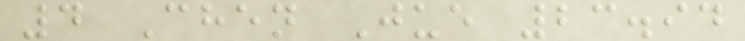4 Chen Jue 23.94
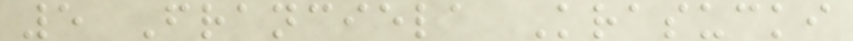5 Franciela Krasucki
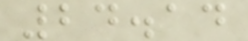24.14
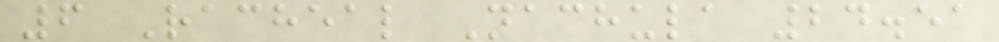6 Racheal Nachula 24.51
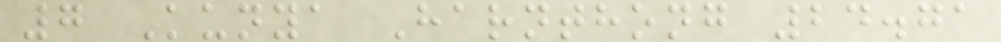7 Kunya Harnthong 24.71
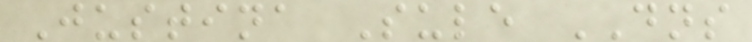Justina Sule DNS
